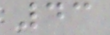43
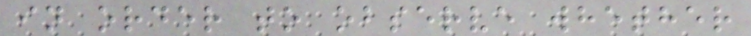in order to observe whether
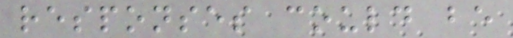responses could be
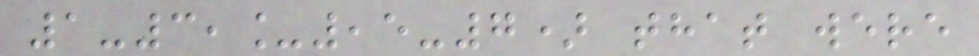1-3,_,5-7) that were
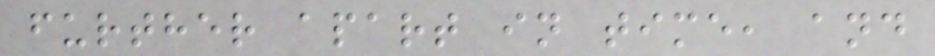further apart in time, and
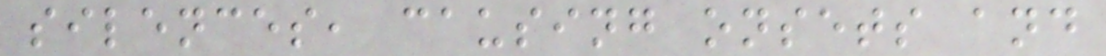silences, causing onsets and
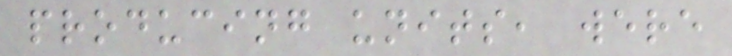producing units, were
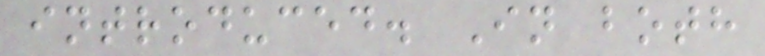introduced. In both
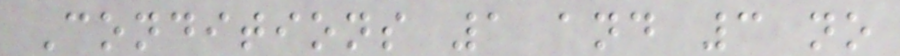Conditions 1 and 3 no
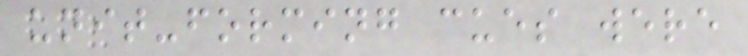unit-forming cues were
